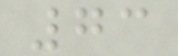73
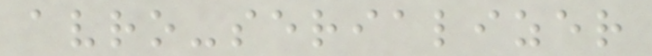avro-serializer
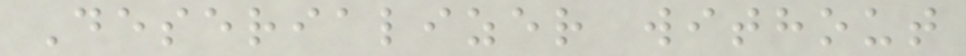Deserializer without
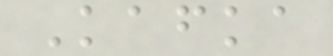Kafka
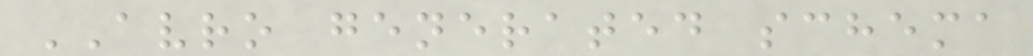AVRO generated schema
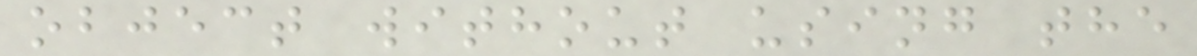object without using the
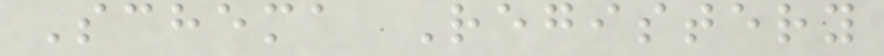Schema Registery
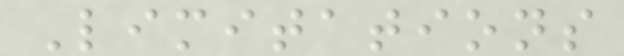Limitations
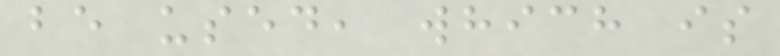be used, which is
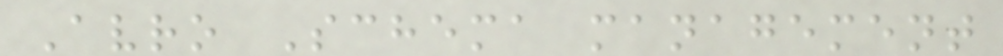Avro Schema management
